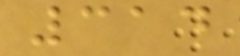314
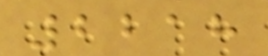2218
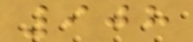908
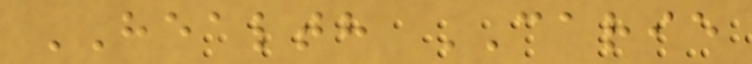HEALTH CARIE
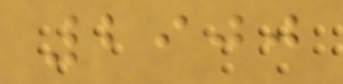2900
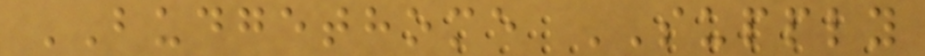BUDGETHOME SUPPLY
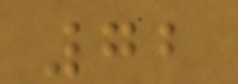72
